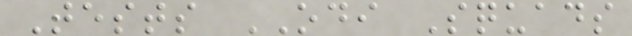Tests ODI Squads
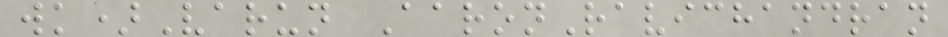wk)Varun AaronRavichandran
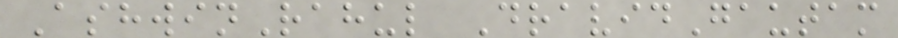AshwinRahul DravidGautam
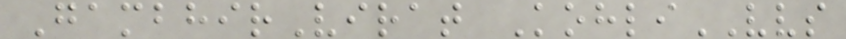GambhirVirat KohliVVS
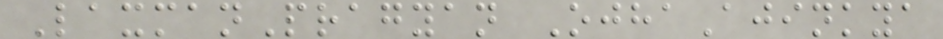LaxmanPragyan OjhaAjinkya
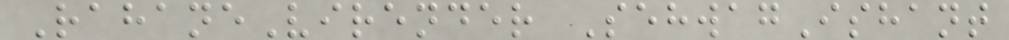RahaneVirender SehwagIshant
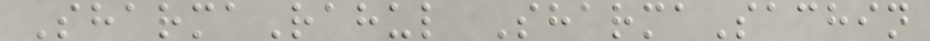SharmaRahul SharmaSachin
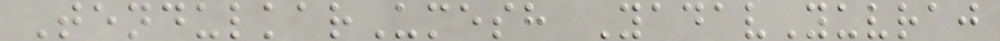TendulkarUmesh YadavYuvraj
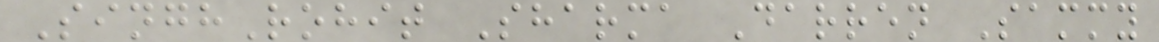SinghRohit Sharma Darren Sammy
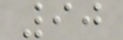90
